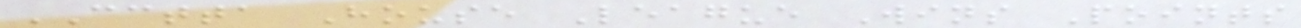CCTTA House League Wins Points
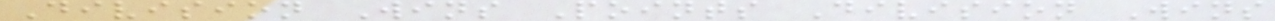Division Wins Points Division Wins
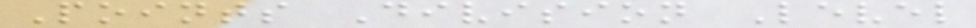Points Division Level
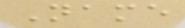Name
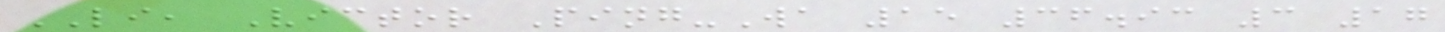LI, Victor Ping-Wa 15 36.93 3 17
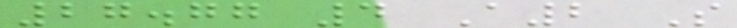27.77 4 A2 S
